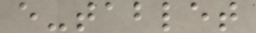e-tablet
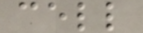cell
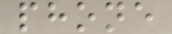phone
